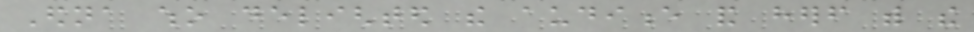Edna who delighted the audience and herself with the
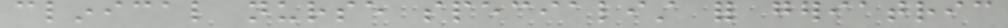clinical nurse specialist for geriatric
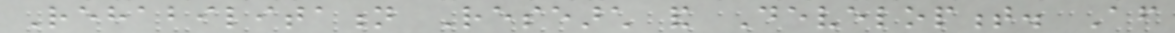Rehabilitation Research and Development. After
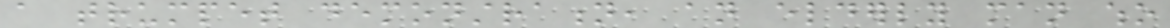a trumpet demonstration, an elderly man who
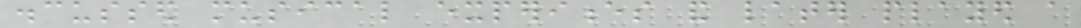discussed musical experiences and later played a
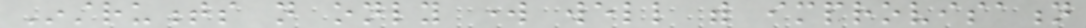Instruments not only work well with improvisation
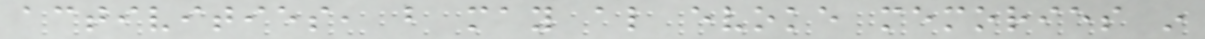activities, but may also evoke memories in
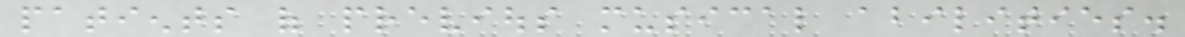patients of previous musical abilities.
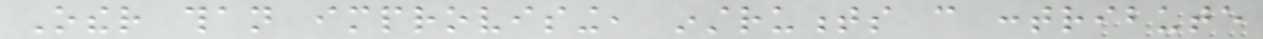Other than improvising, instruments can contribute
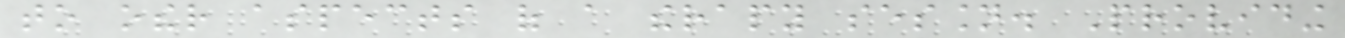to other aspects of a therapy session. Providing
